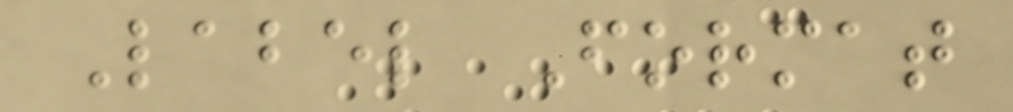Label Format
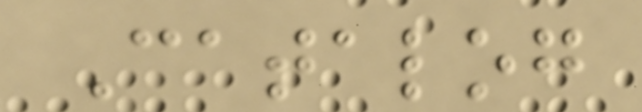Catalog
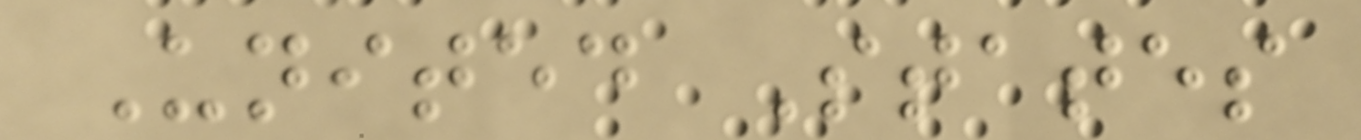United States
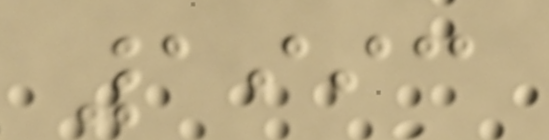1993
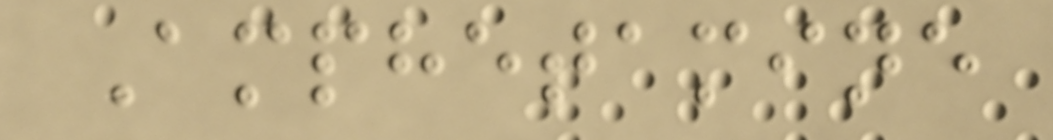Amphetamine
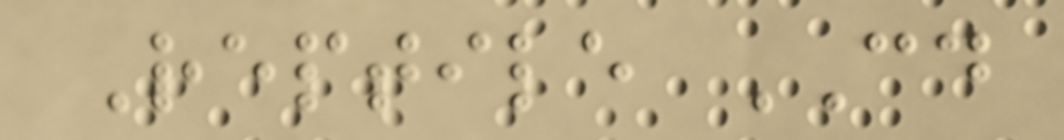Reptile CD
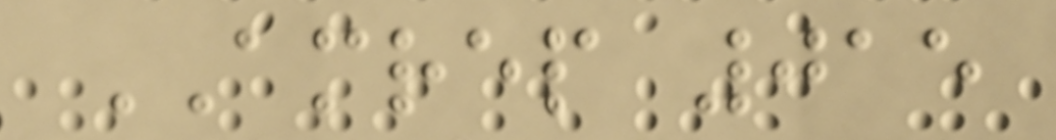AMREP 015
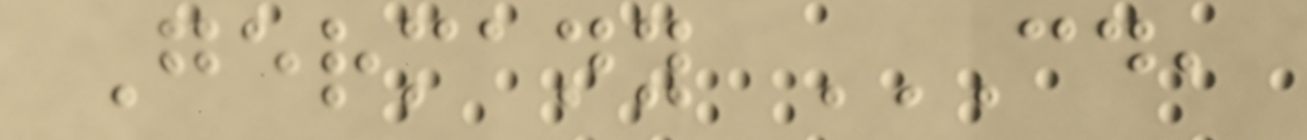Germany CD,
